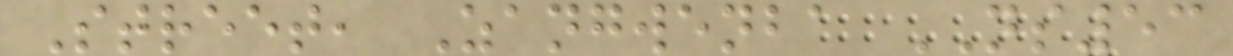Street, Zangwenba NS53
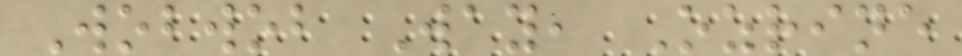Wobwob Way, Ozrine
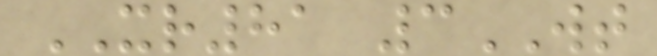XR81 3WT
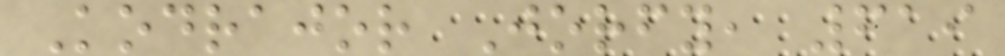Kodrajor Jorfy, 619
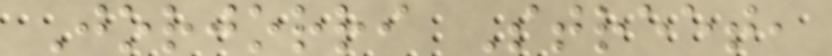Jorjorri Street,
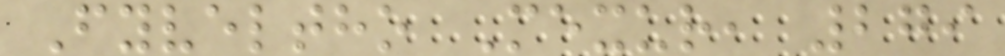Fyveltho Mexur, 279
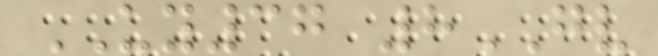UY37 8GV
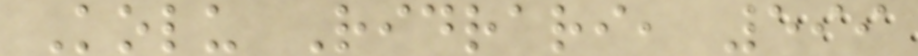Kolu Ridrari, 599
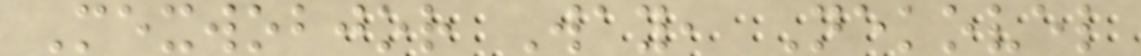Mexwobjor Way, Nekovel
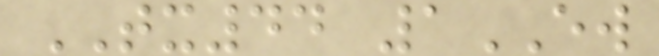TX44 1EW
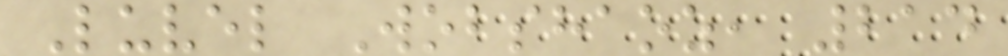Luvel Wobshaoz, 214
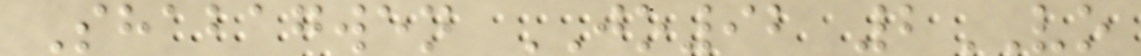Shabagwen JO92 2VO
